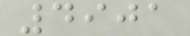4901
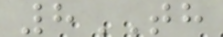8TH
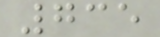735
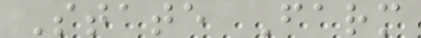State Farm
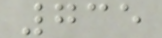735
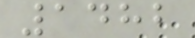1482
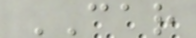CAR
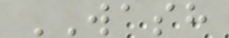WASH
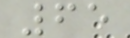65
